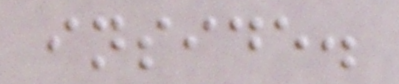inside.
